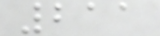211
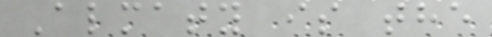Almaty is the
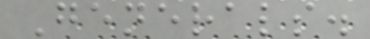Generals.
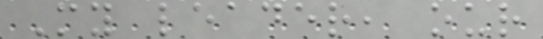My leader, our
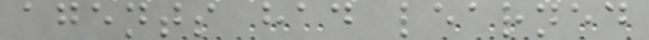agents had learned
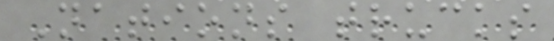Nations trucks
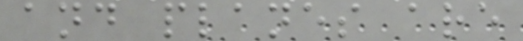and planes are
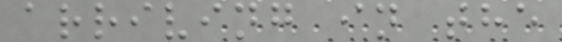arriving in the
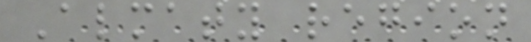Almaty region
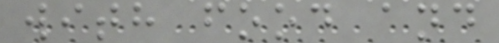with food and
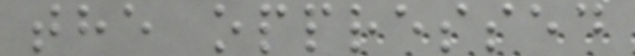the oppressed
